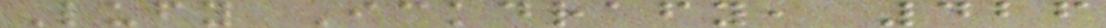Lufy Ickdrafy, 426
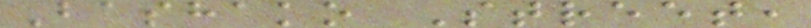Bashako Street,
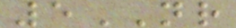5NR
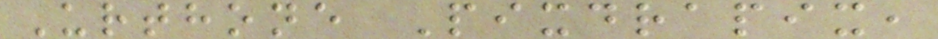Urthone Pixdrapix,
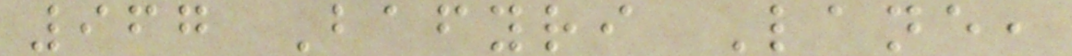967 Bafyri Lane,
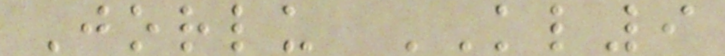Jorlu KL9
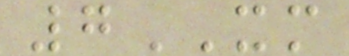7XM
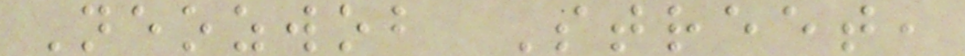Neozwob Street,
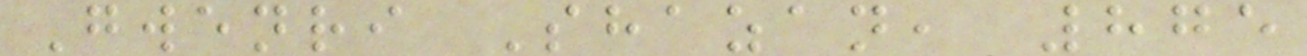Gwenri Shazan, 875
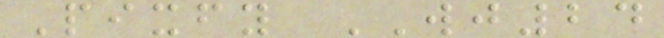Pixfy WJ24
